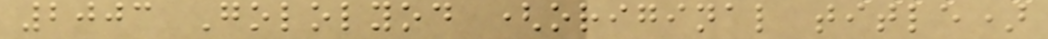2003 Gololyod (original title)
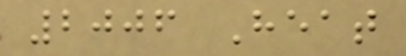2006 Heat
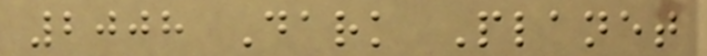2008 Dark Planet
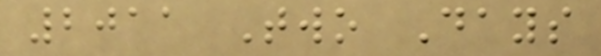2011 Two Days
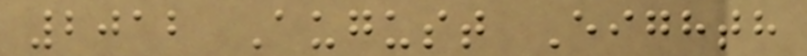2012 August Eighth
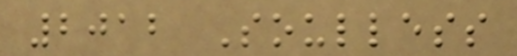2012 Soulless
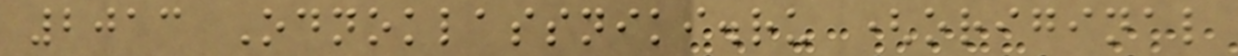2013 Odnoklassniki.ru (original
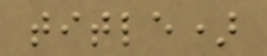title)
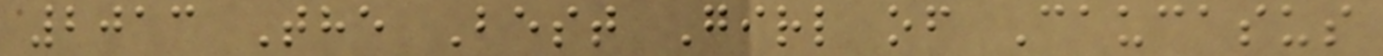2013 The Best Girl of Caucasus
